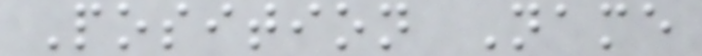Position Name
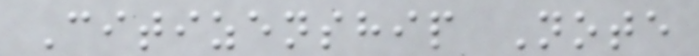Citizenship Note
